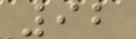92
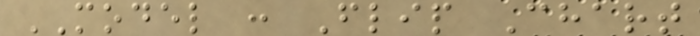MODEL : Flip Chart
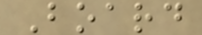Board
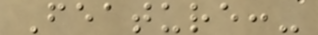Feature:-
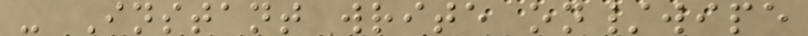- Instant write on/wipe
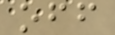off
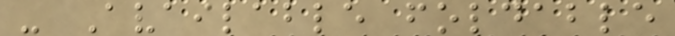- Available foldable
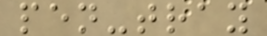pen-tray
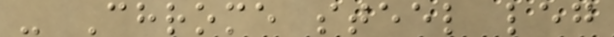- Chrome steel leg
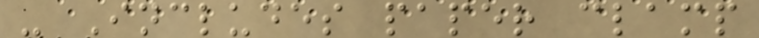- Includes paper clamp
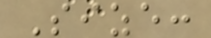Size:
